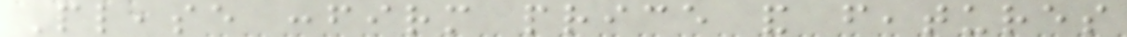Please confirm price and features
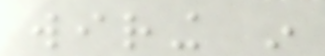wiring in
